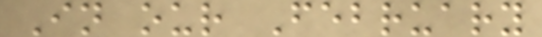In our February
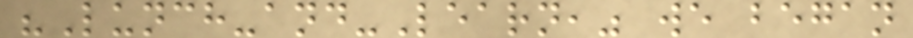"Lunch-and-Learn," we began
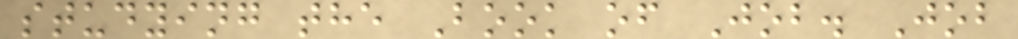studying the Book of Job. Job
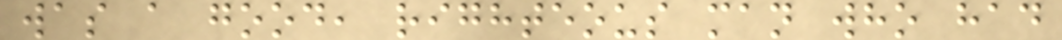was a good, righteous man who had
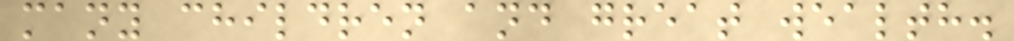many children and great wealth.
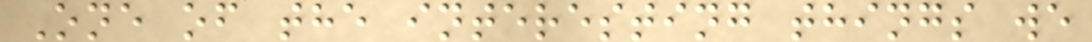One of the interesting things we
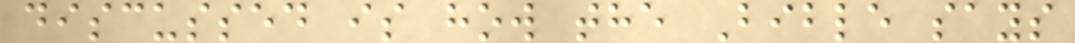discussed is how the Bible says
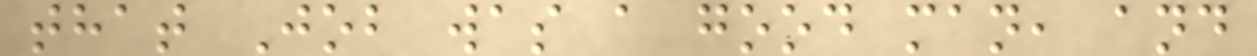that Job was a good man, and
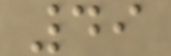49
